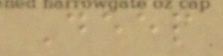Deep
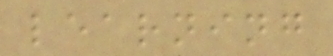learning
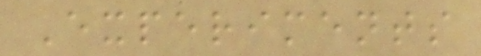Experiments
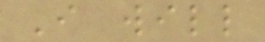I will
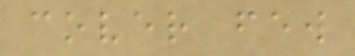cover few
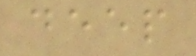deep
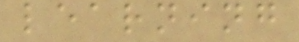learning
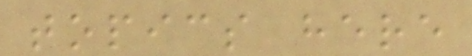topics here
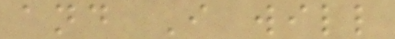and I will
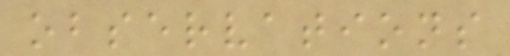observations
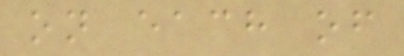on each of
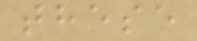these
